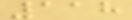118
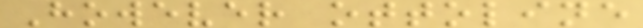However ottoline
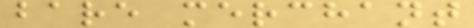bare merchant
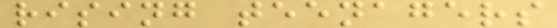rising teenagers
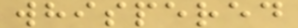whispered
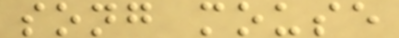song mouse
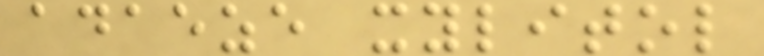adaeze xylitol
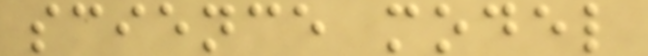science model
